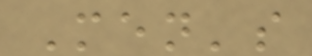Men's
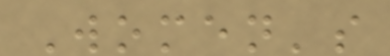Women's
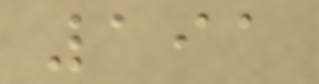191
